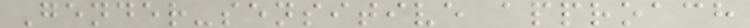Gender-sensitive approach
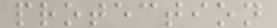protection
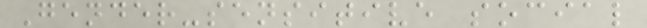Gender-sensitive social
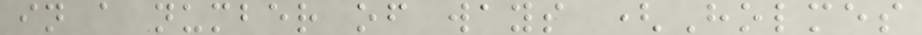in a number of ways (Holmes
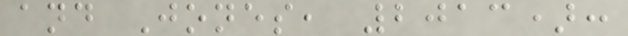and Jones, 2013):
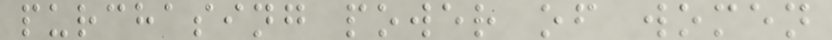purchasing power of women
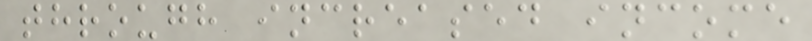through increased income
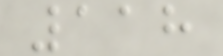118
